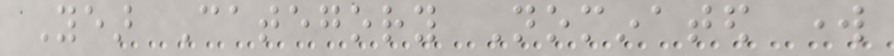Year Category Nominated work
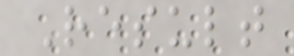Result
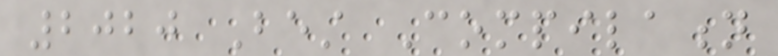2020 Best Compilation
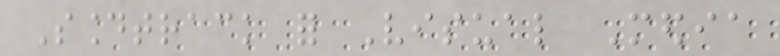Soundtrack for Visual Media
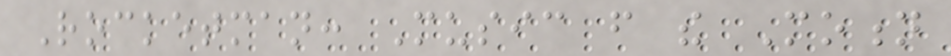Rocketman: Music from the Motion
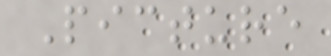Picture
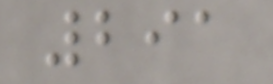291
